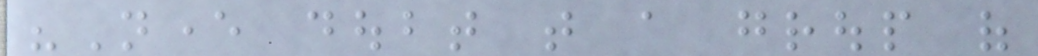"Never doubt that a group of
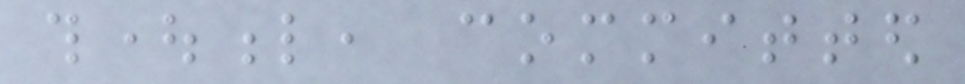thoughtful, committed
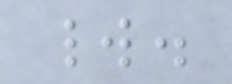world.
